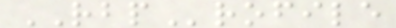RBProfile
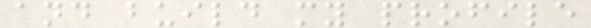and build my profile
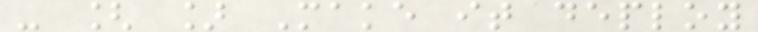- [ ] Make it deploy
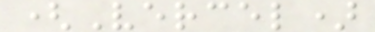(Vercel)
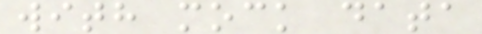with mock data
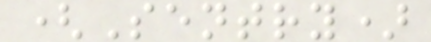(Sentry)
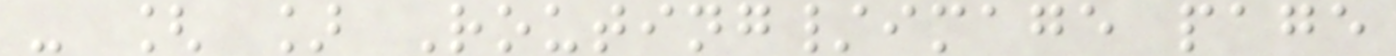- [ ] Routing/image page
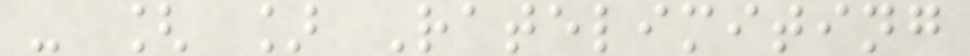- [ ] Ratelimiting
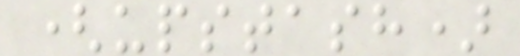(upstash)
